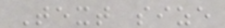Text size
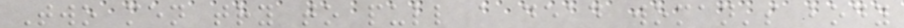Two men try to pull a dead woman's body
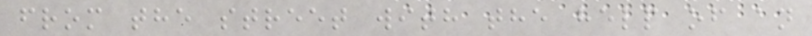from the street with the help of an
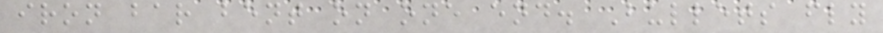iron bar bent on one end. Bullets fly
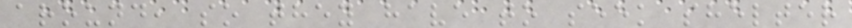around, so they have to seek shelter
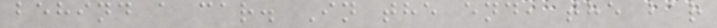behind a car. In the end, the bar
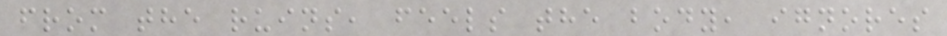from the ruins, feels the body, ignores
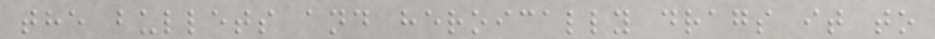the bullets and heroically drags it to
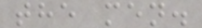the men.
